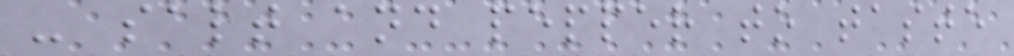- salt and pepper to taste
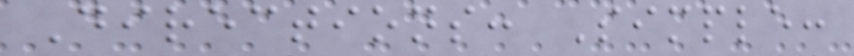Directions: Simple:
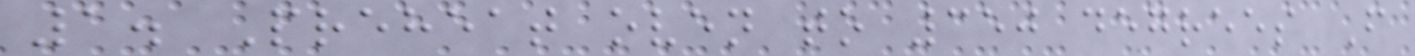1. Preheat oven to 350 degrees F
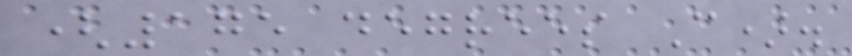(175 degrees C).
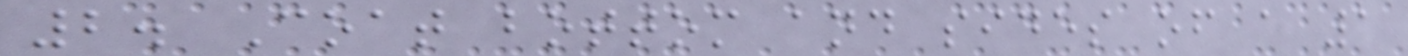2. Coat bottom and sides of a 1
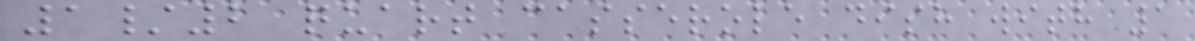1/2 quart casserole dish with 1
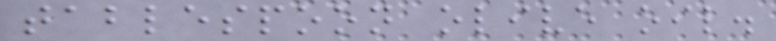tablespoon olive oil.
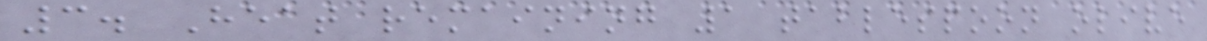3. Heat remaining 1 tablespoon olive
